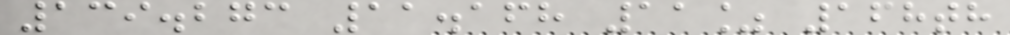139.273 11.168 11% 168th
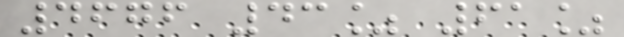4676 43% 61%
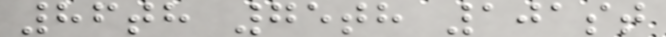86th 75th 101st
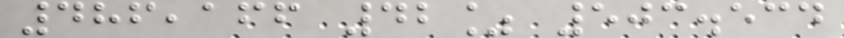486,166 42% 503.534
